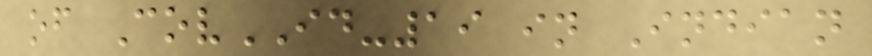of CovID-19 in Indian
